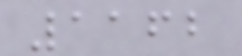1162
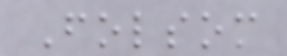Folsom
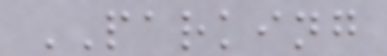PARKING
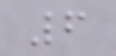6
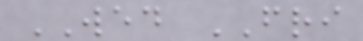WED FRI
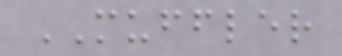MUFFLER
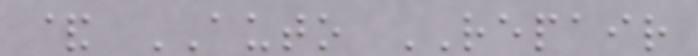& AUTO REPAIR
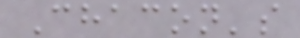Chacon's
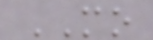MO
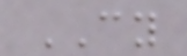CY
